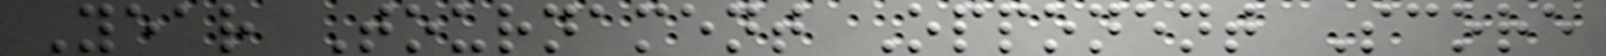Year Tournament Opponent Score
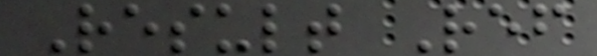Result Ref
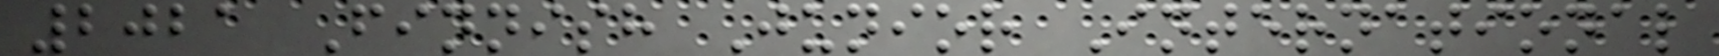2021 Finnish Junior International
